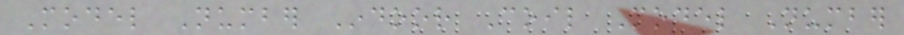Model Number Indoor Coil Model Number
